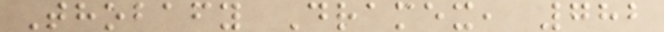Thobafy Dramex, 782
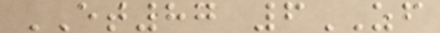ET87 6ZF
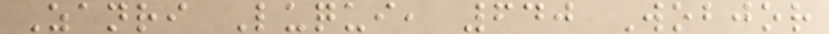Zanri Luqui, 640 Wobjor
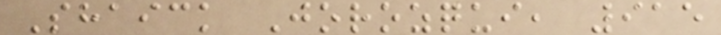Shaick Jorozqui, 915
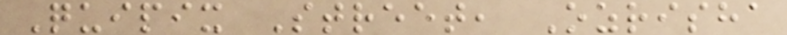Quipix Street, Ozrisha
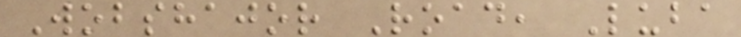Wobshajor Road, Luba
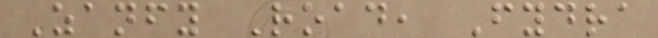Zanfy Road, Fydra
